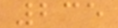235
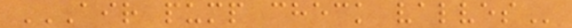AIR PUMP CHECK VALVES
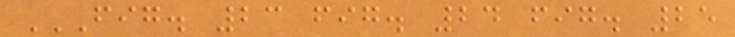FIG. 23 FIG. 24 FIG. 25
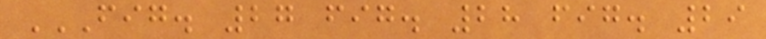FIG. 27 FIG. 28 FIG. 29
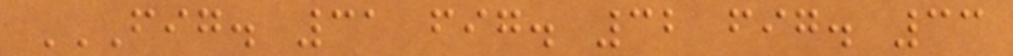FIG. 31 FIG. 32 FIG. 33
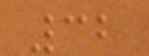32
